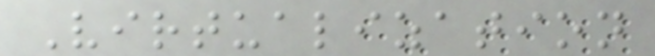Virtualization
